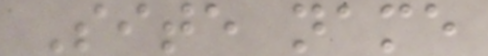Site name
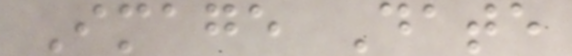Image Date
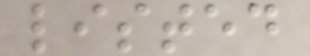listed
